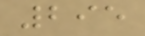295
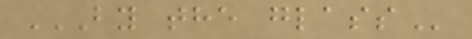BY THE GLASS
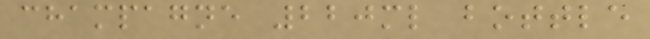champagne 220ml bottle
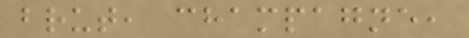brut, champagne,
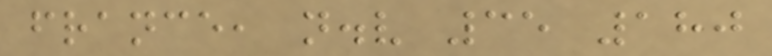france, n.v 35 180
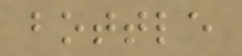bottle
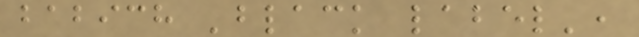babich 'black label',
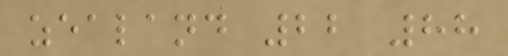zealand 22 88
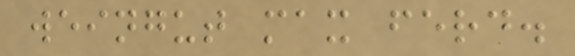weingut max ferd.
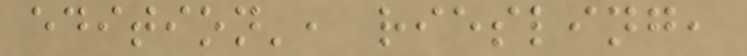edition', riesling,
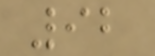92
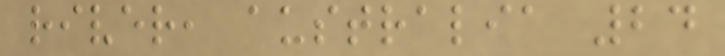river, australia 24
